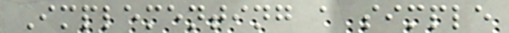Implementing a simple
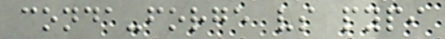conda-forge vs pypi
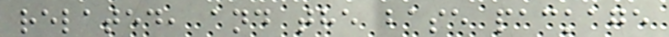related, and the base package
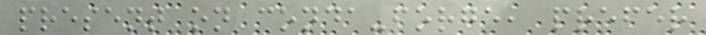present on conda-forge, prefer
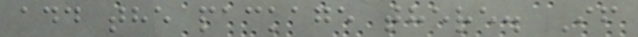add the package there. If
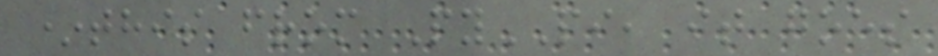*this from PyPI, it goes
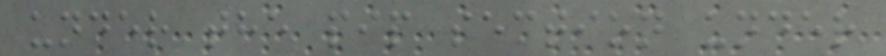under the pip section under
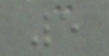5
